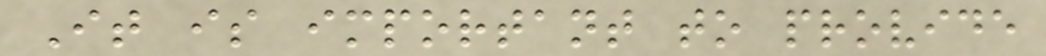It is important to provide
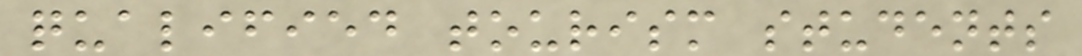qualified tourism students
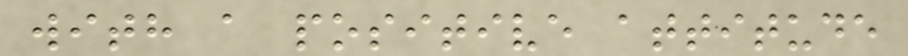with a positive attitude
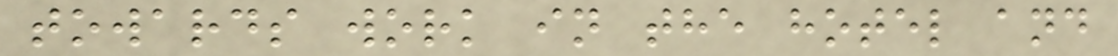towards work in the hotel and
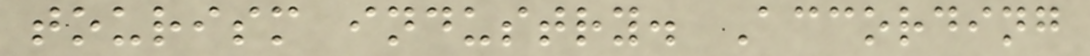tourism industry. According
